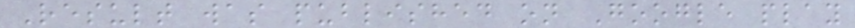Result was published on Google play
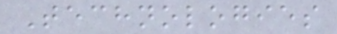Technologies
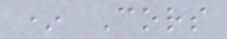* Cors
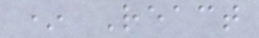* React
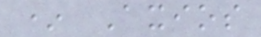* Axios
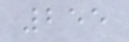255
